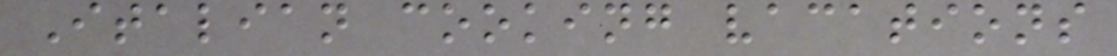Italian cooking vacations
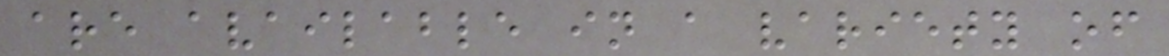are available in a variety of
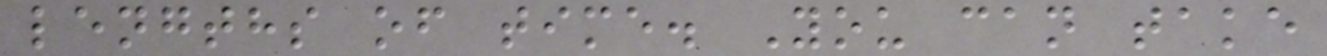lengths of time. You can take
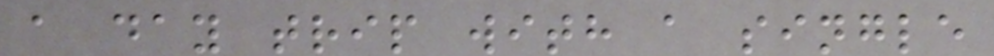a day trip with a single
